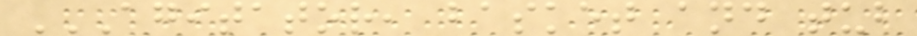AGITATOR, BASKET AND TUB
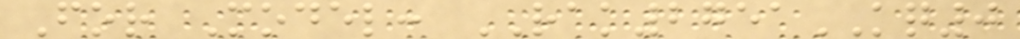For Model: RAK2751KQ0
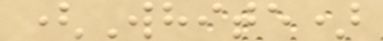(White)
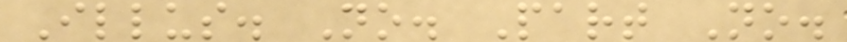Illus. No. Part No.
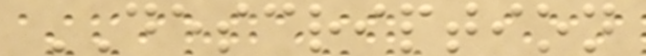DESCRIPTION
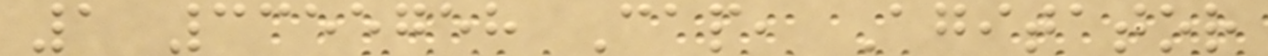1 3355758 Cap, Agitator
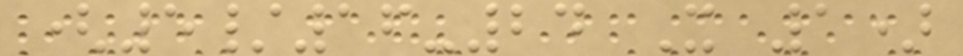(5/16-24 X 1)
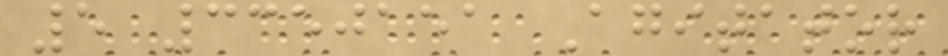5 3350151 Agitator
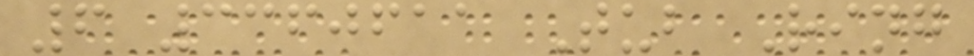6 3360611 Tub Ring
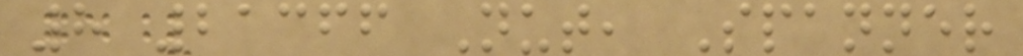8 21366 Nut, Spanner
